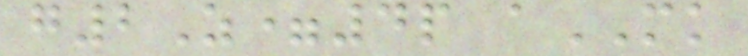g2Z=4p aMK
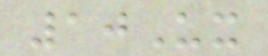10Ux
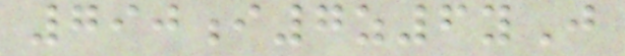790i7z6yJ
